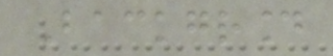Background
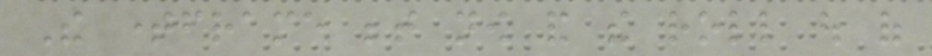The timeframe between now and the roll out of
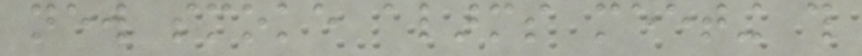new smoke alarms meeting this
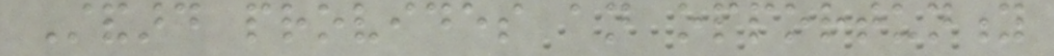Standard provides an opportunity
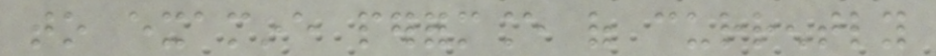to examine performance of currently
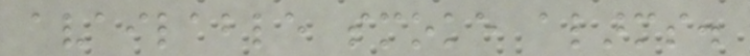available smoke alarms.
